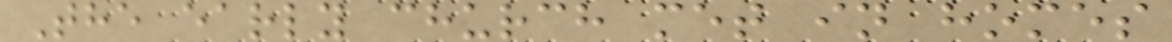The early church met in homes
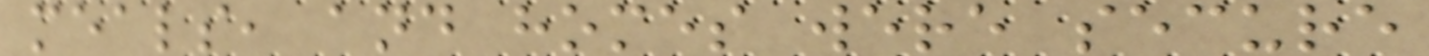meals, and homes were secure
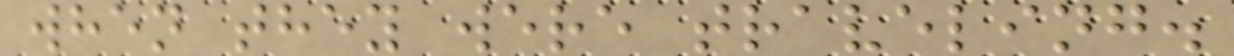when they were traveling.
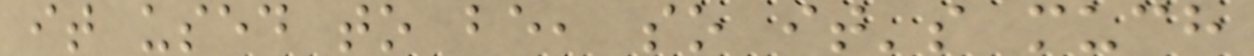it used to be, so it's much
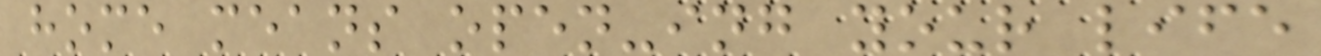home means open-ing your life
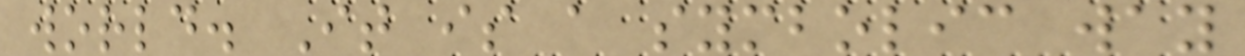world. It is a symbolic way
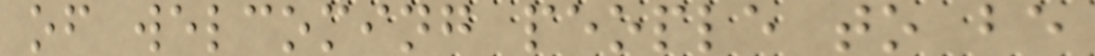of welcoming people to be
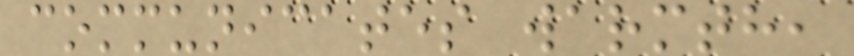communicates warmth,
